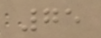75
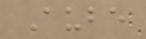Aube
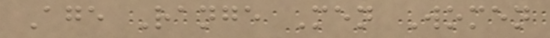Age Range Men Women
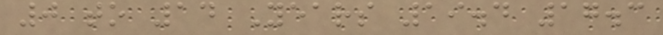0 to 14 Years 19.4 17.3
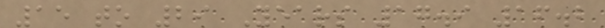15 to 29 Years 17.9 16.2
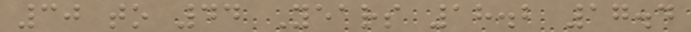30 to 44 Years 18.2 17.4
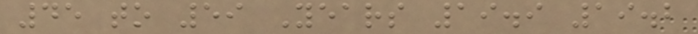45 to 59 Years 19.9 19.2
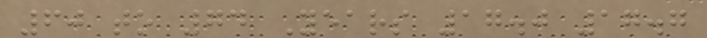60 to 74 Years 17.0 17.7
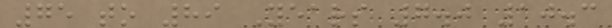75 to 89 Years 7.0 10.3
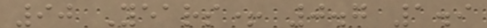90 Years+ 0.7 1.9
